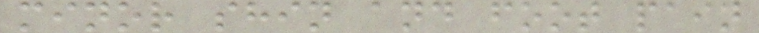minor shin and foot pain
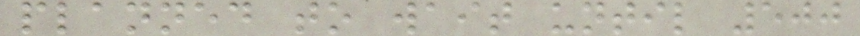planned to wait until 500
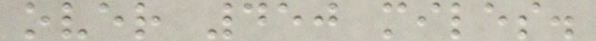over 450 miles.
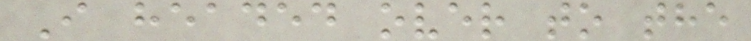I headed over to the
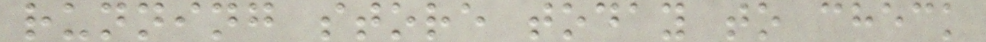running store today to check
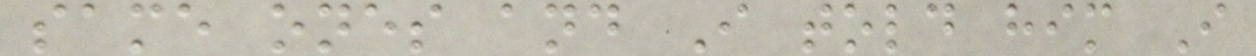same ones and I told him I
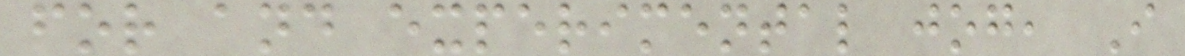for and experimental jog, I
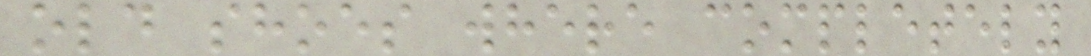old shoes where completely
